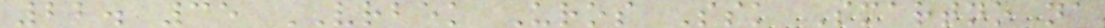22. 35 VRBEK Uros Ssk Smartno na
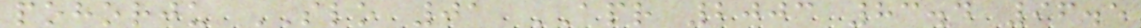pohorju SLO 01 APR 2003 83.4 96.5
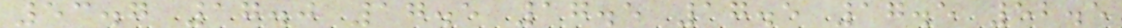53.7 17.0 17.5 17.5 17.5 17.5 52.5
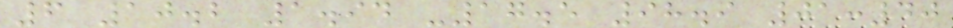6 10.2 1.94 -17.5 98.9 01:40
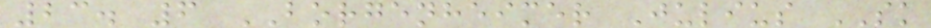23. 6 BORGENHEIMER Julius SK
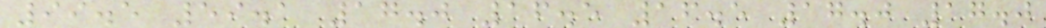99.5 59.1 17.0 16.5 16.5 17.0 17.0
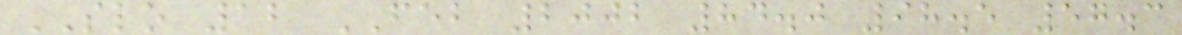SLO 12 FEB 2002 84.0 98.5 57.3
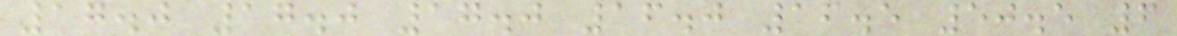17.0 17.0 17.0 16.0 16.5 50.5 6
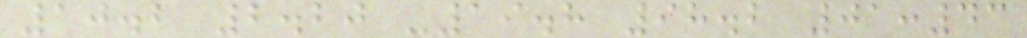10.2 2.20 -19.8 98.2 01:43
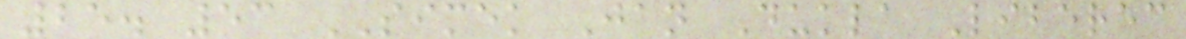25. 53 SIMEK Jan Dukla Liberec
